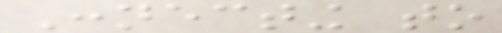Connecting to
